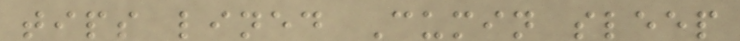tips lined Cumin sleep
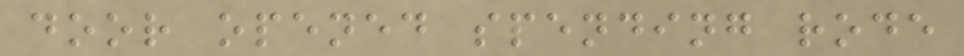door opened spending rode
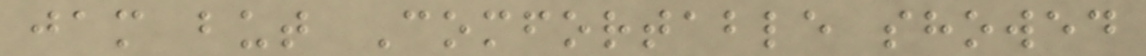jam but Comfortable showed
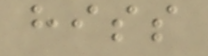hiss
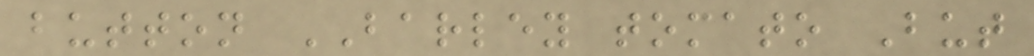button BARLEY tomato But
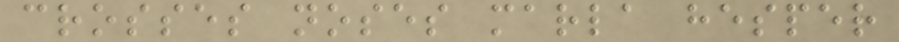crosses noses marla hesper
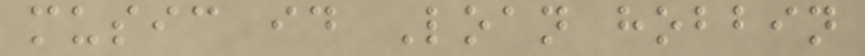music id Loan hobbin
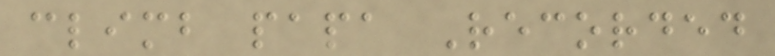climb papa Recorded
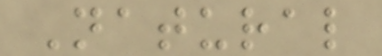Natural
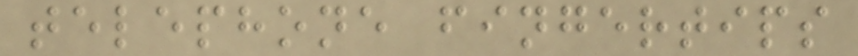telephone fingertips
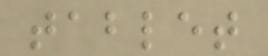tablet
